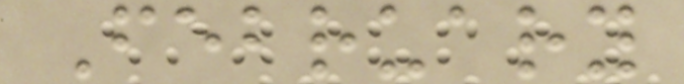February
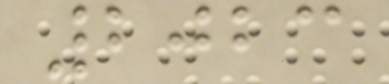2023
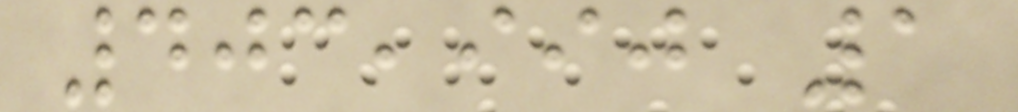403,990 1
